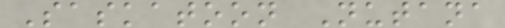Saskatoon Nutana
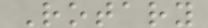Rotary
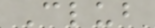Club
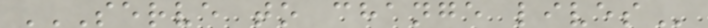SERVE TO CHANGE LIVES
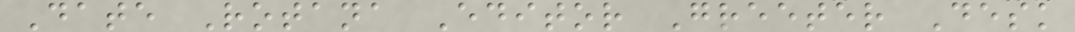Date Rotana Editor Greeter Desk
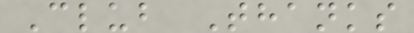Club Thanks
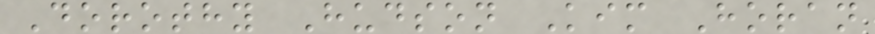Dorothy Hudson Kim Horan
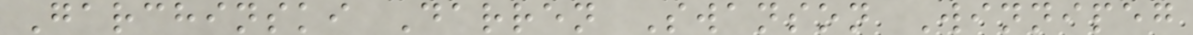Garchinski Darren Swanson Winnipeg
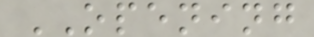OPENING
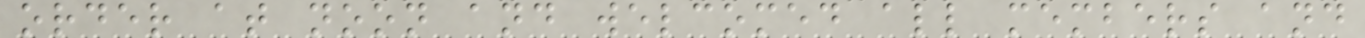order at noon and welcomed all members and
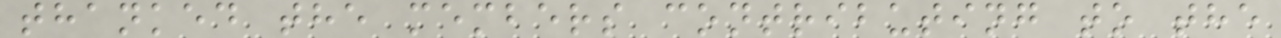thanked the members contributing to the
